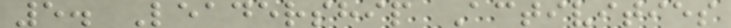5. Leadership Activities
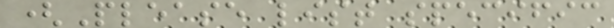(Please list specific
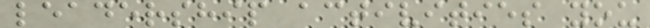leadership activities you
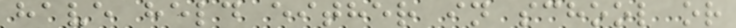have held either in school or
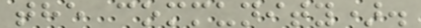the community).
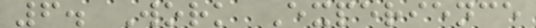6. Work Experience
